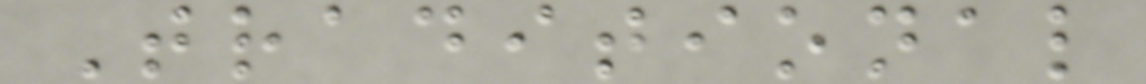Traditional
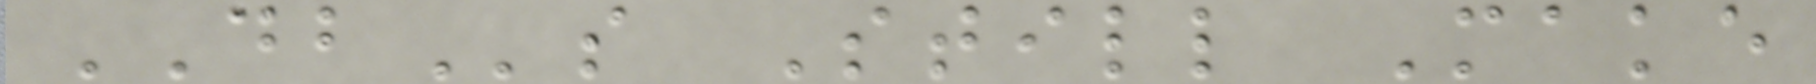DBs Still Make
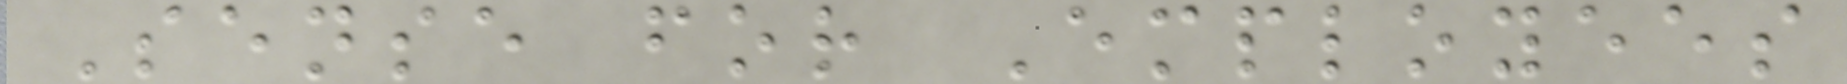Sense for Employees
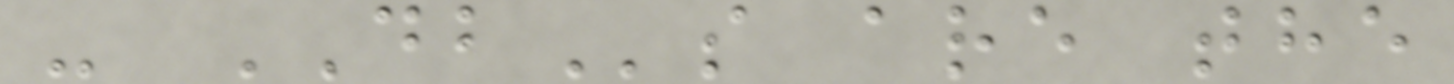- DBs are the
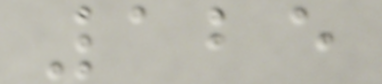125
